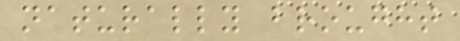naturally brought
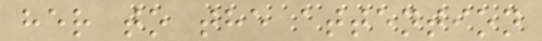her to the attention
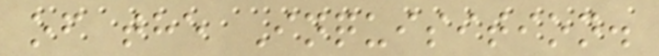of the Inquisition.
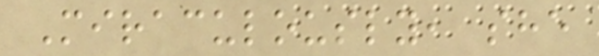Miraculously, she
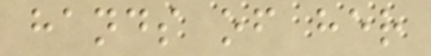hands of her
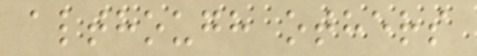although others
